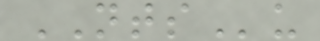NTSu
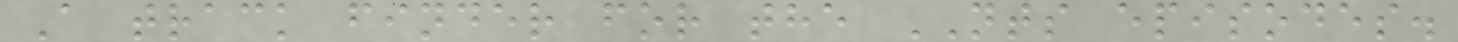A track finder for the NTS episodes.
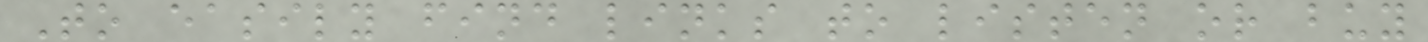To easily find links to listen or buy
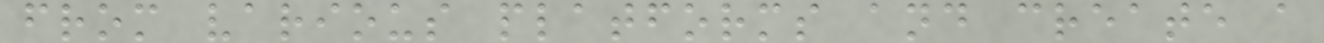from various platforms and create a
